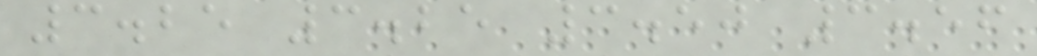3.25 3.25 3.50 3.56
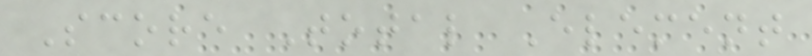Score Total Element
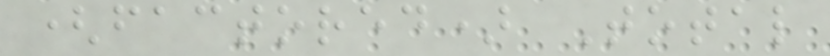(factored) Total
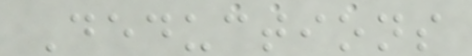Deductions
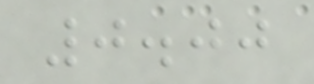0.00
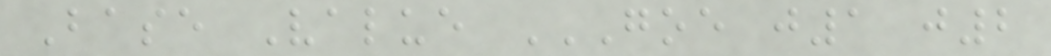Base Value GOE J1 J2
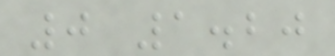0 1.20
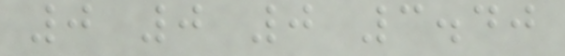0 0 0 3.40
